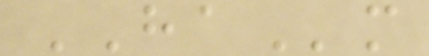HAm
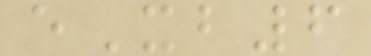eXb6
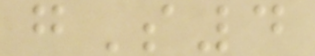gS4
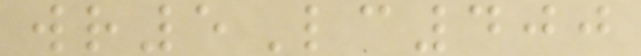wr5Lc400
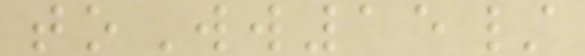toWw15/
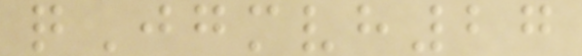qJgmvh27
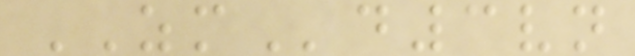ZMd3vn
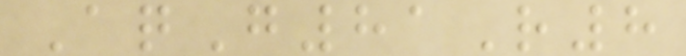AqG81R8
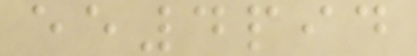ee4pid
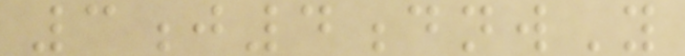3j4dnwY
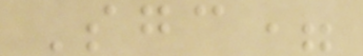Sgc=
